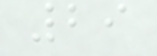29
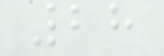28
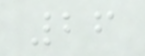26
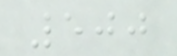500
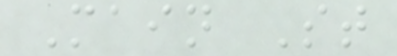Main St
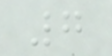7
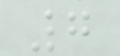7
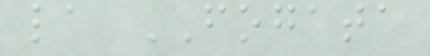la FOGATA
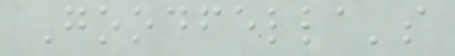Goodfella's
